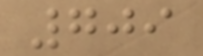709
